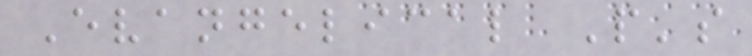Evangelical People's
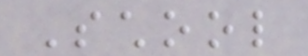School
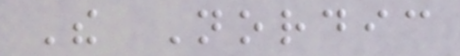The Nordic
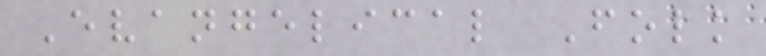Evangelical Folk
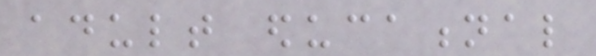adult educational
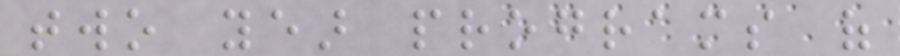two year programs of
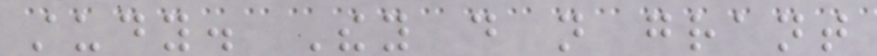study. They do not grant
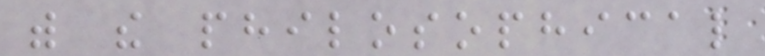with the philosophical
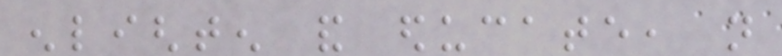enlighten and educate, not
